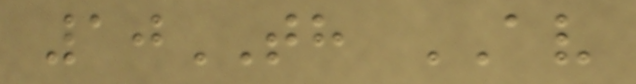10TH AV
